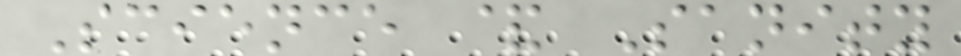Science & Sanity
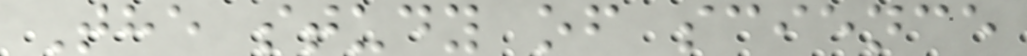The study of science
